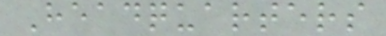Headquarters
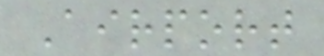Airport
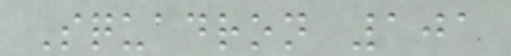Squadron 101
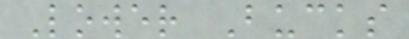Lower Bucks
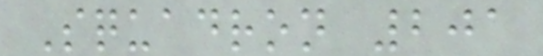Squadron 201
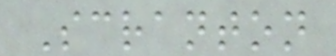Scranton
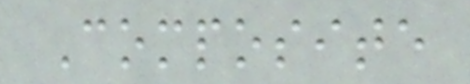Composite
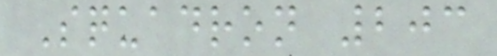Squadron 203
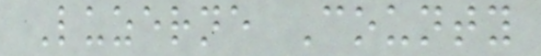Luzerne County
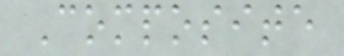Composite
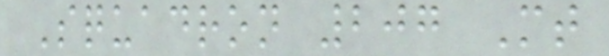Squadron 207 Mt
